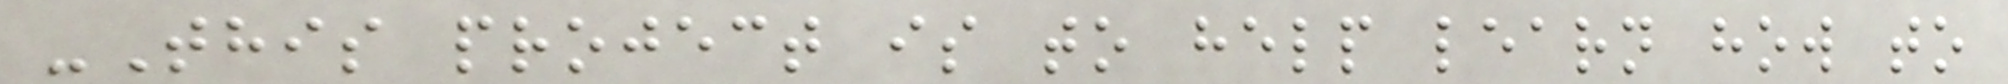-This project is to help learn how to
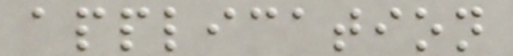application
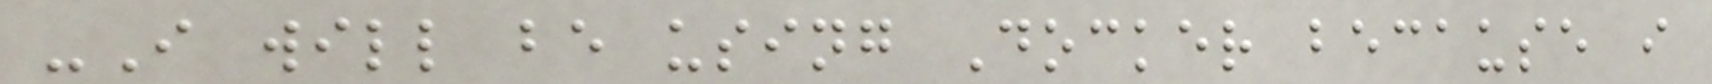-I will be using Docker because i
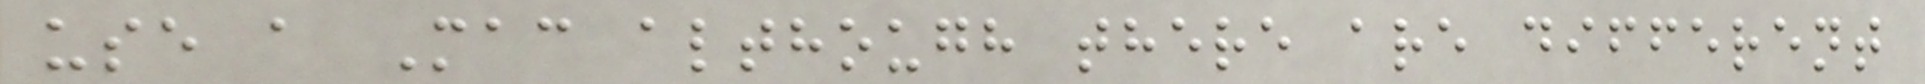use a Mac although there are different
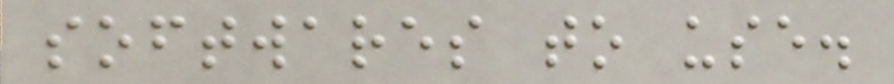softwares to use.
